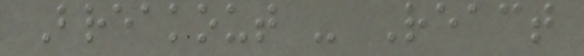Breakout - React
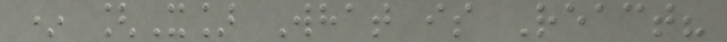* [X] What is React?
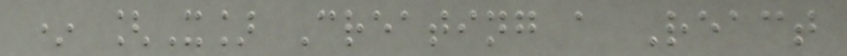* [X] Creating a React
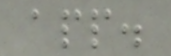app.
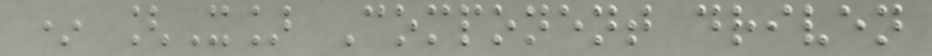* [X] Component driven
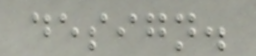design.
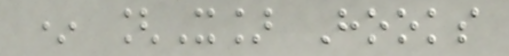* [X] Hooks
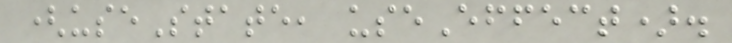(useState, useEffect).
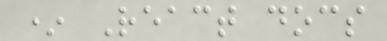* React docs
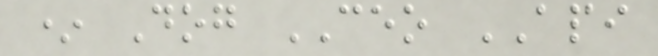* Dog CEO API
